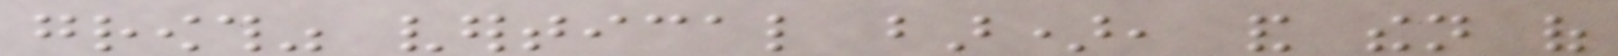growth" vertical bar), and then of
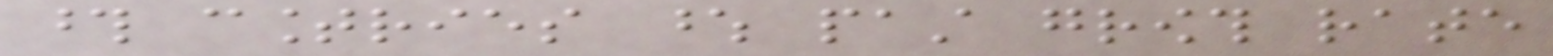those countries whose past growth rate
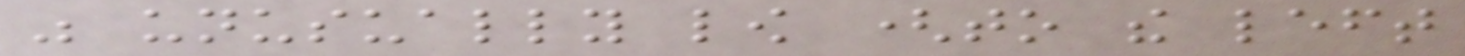was unusually low (to the left
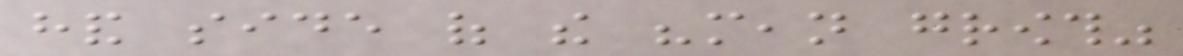hand side of the "mean growth"
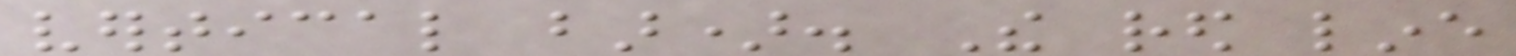vertical bar). The red line
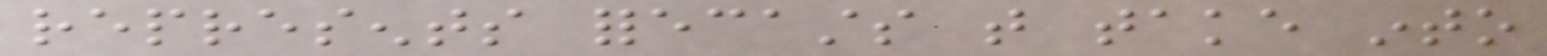represents forecasts that take into
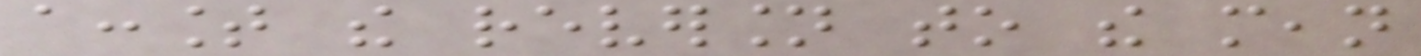account the reversion to the mean
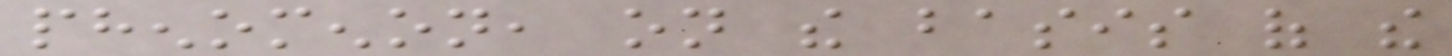phenomenon, on the basis of the
